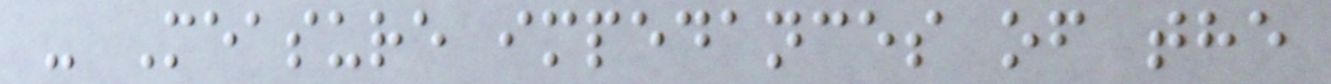- Measure impedances of the
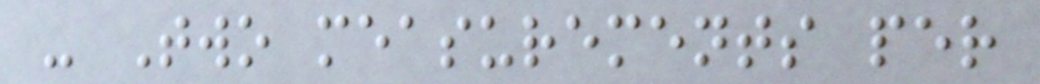- Two measurements per
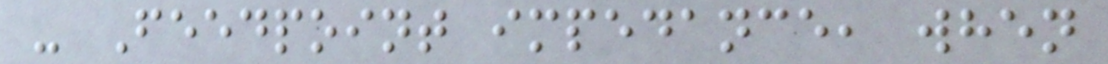- Feedpoint impedance, when
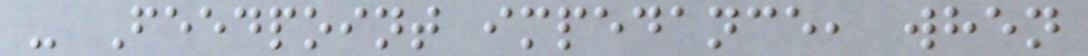- Feedpoint impedance, when
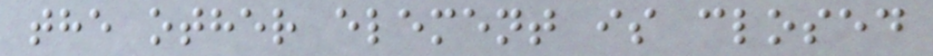the other element is closed
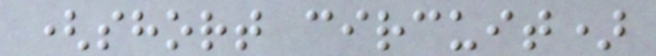(short circuit)
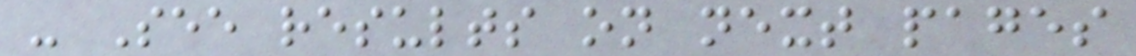- See results on next pages
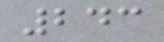243
